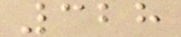328
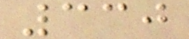330
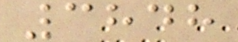3848
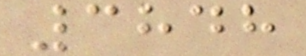3848
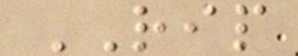RIP
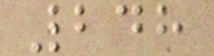248
